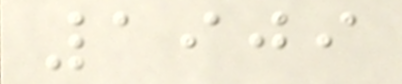1909
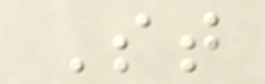St
